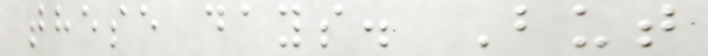these days. But
